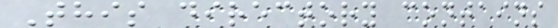This directory contains
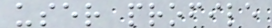user profile
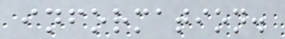information.
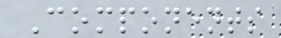Components
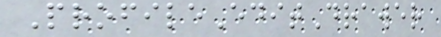ProfileEditDrawer
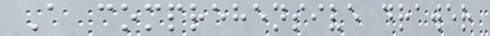A comprehensive drawer
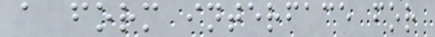a form interface for
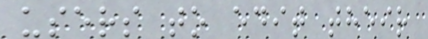users to edit their
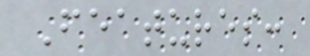Features:
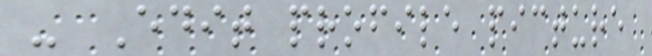- Edit profile picture
